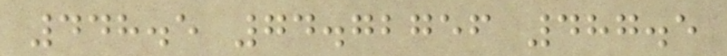448.5 74.72756 487.5
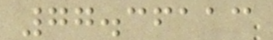77.36113
